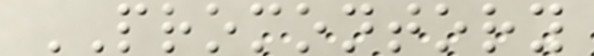PROMONTORY
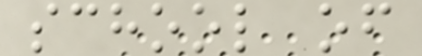school of
